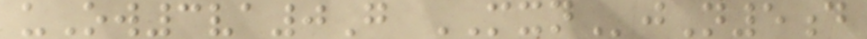uOw3va0G MXNjN5d
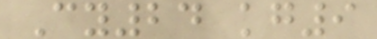Cy24 kg9
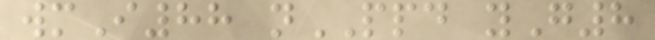wmI88 nPPD yG8
